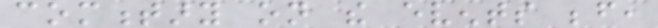commentary on the events before,
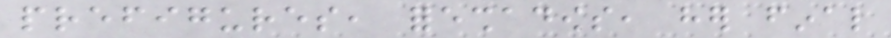prefigures, foreshadows, her final
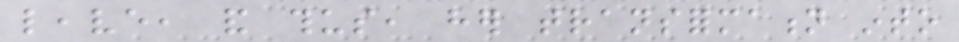leave, and thus, her transformation into
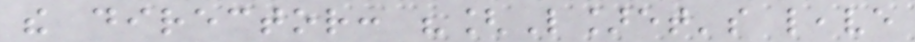the director: "[L]et's leave
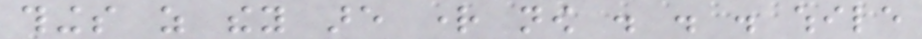things as they are right now . . . while
